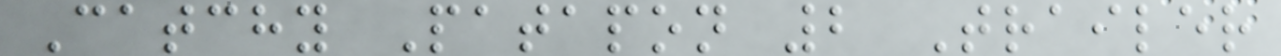Catchy Patapon 2 Trailer
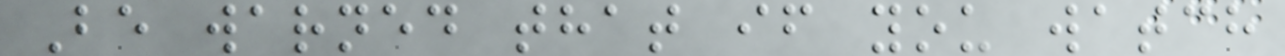Be warned that if you watch
